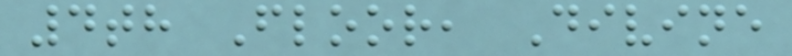4th Floor, Divine
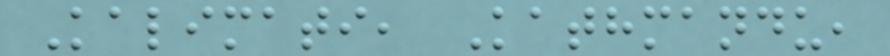Kalimati, Kathmandu,
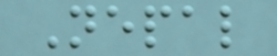Nepal
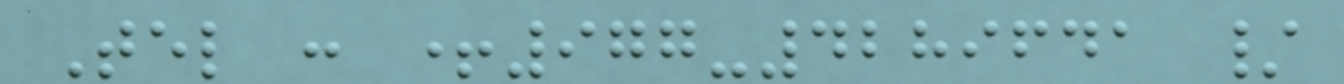Tel : +977-4289641 /
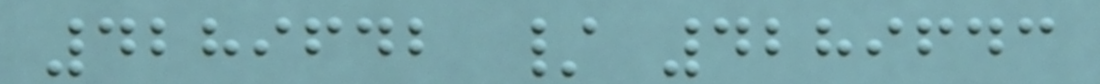4289642 / 4289643
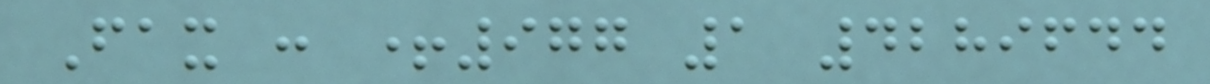Fax : +977 1 4289644
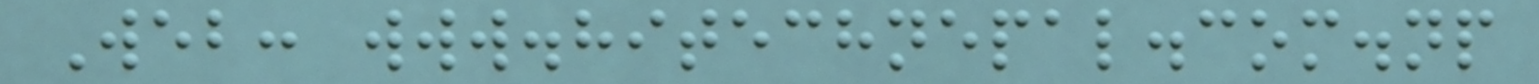Web: www.hitechnepal.com.np
